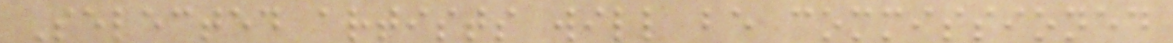Selected artists will be commissioned
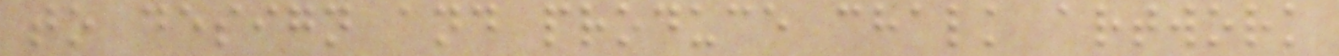to design and produce chalk artwork
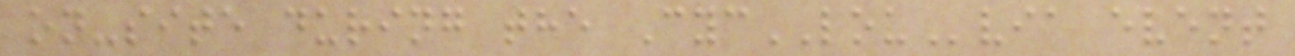on-site during the CycLOUvia event
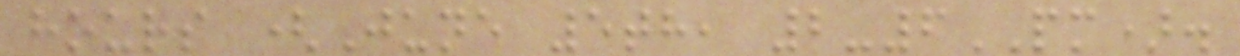hours (June 5th, 2-6PM).
